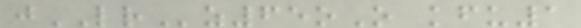jLRz65oO kfu1
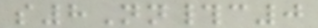s8Nn#c0
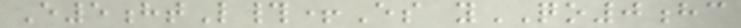E5htL#+Es yQO0hc
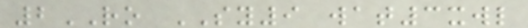2RO SY9 wat3xwl
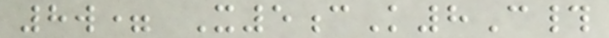8w= X5cK8C#
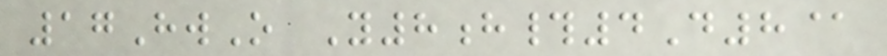17HwO Y8h#4D8@
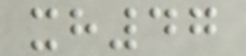xh47
